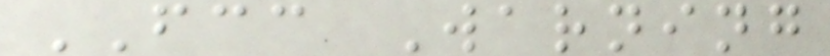FCC Warning
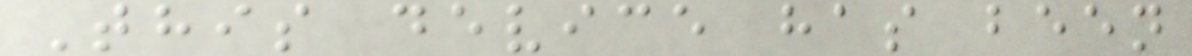This device has been
